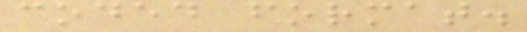coded format.
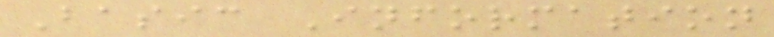Basic Information
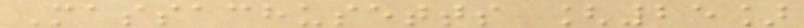Massachusetts [25]
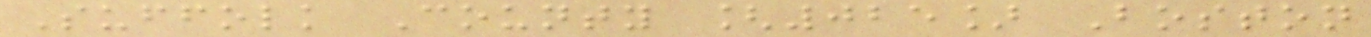Suffolk County [025] Boston
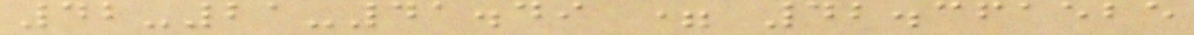42-21-41.49 = 42.361525
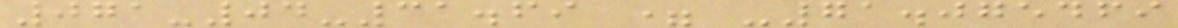071-04-31.69 = -71.075469
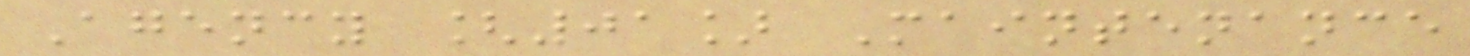Agency [01] Maintenance
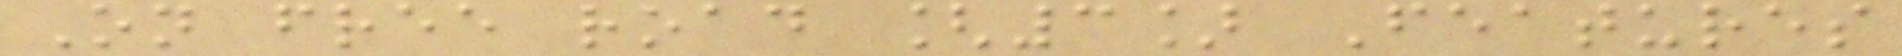On free road [3] Features
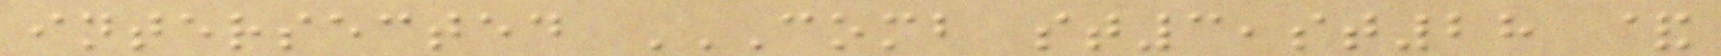intersected COMB ST3,ST28 &
